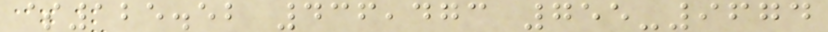$125.52 436,473 755-9674
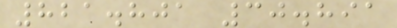821.801 30.891
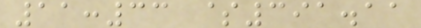11:33 $391.11
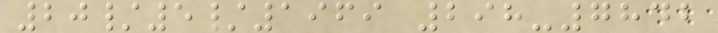20/5/1969 298-7842
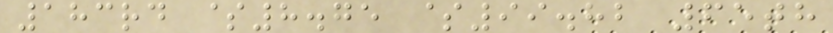183rd $8.75 $99.82 65th
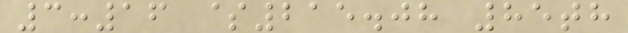3:16 $215.08 85th
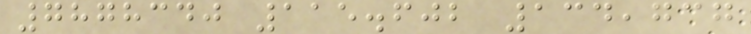7878340 115.602 134,737
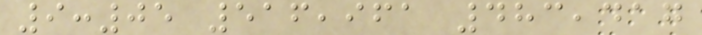9:05 516,961 483,417
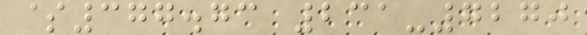$377.73 231-7270
